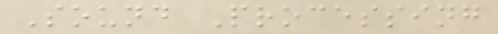Sound Processing
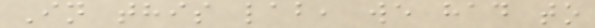In this lab, we had to
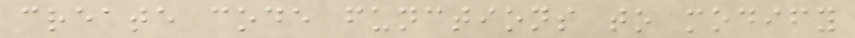create code functions to modify
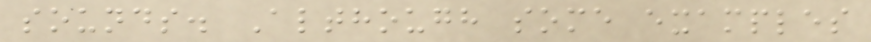sounds. Although some examples
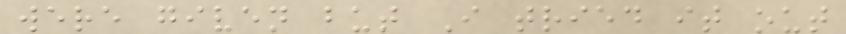were given but I tried it out
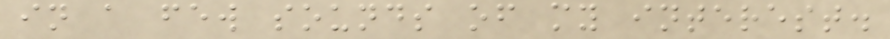in a few sounds of my interest.
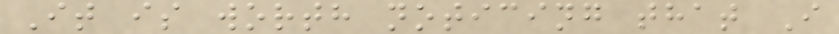It is worth noticing that I
